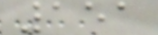151
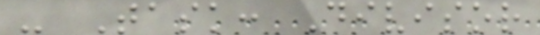- Task: Divisor
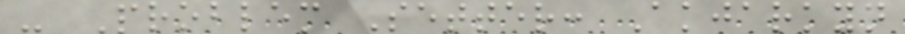- Problem Setter: Akjarkyn
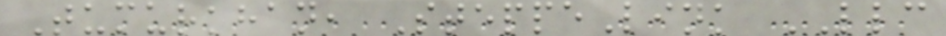Tumurkhan, SteppeLink LLC
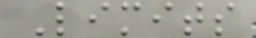Limits
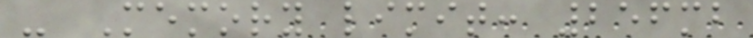- Memory limit: 256mb
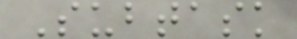Subtask
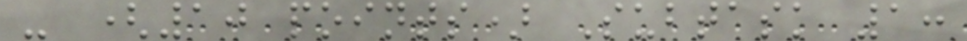- (10 points) Subtask 1:
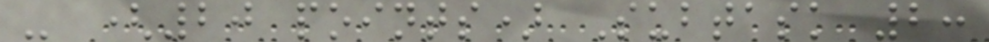- (20 points) Subtask 2:
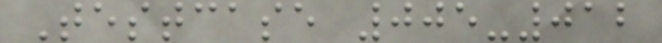Testcase 005-012
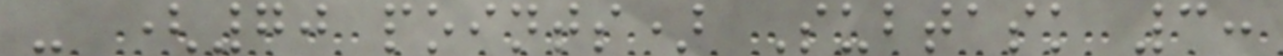- (70 points) Subtask 3:
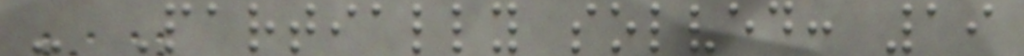- Partially solved: 19
